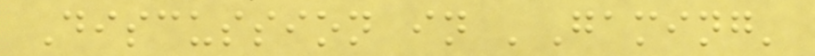Discussion in 'Gaming'
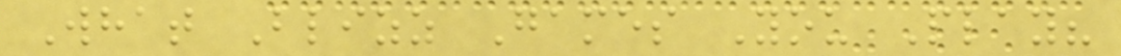What Blizz Games You Play?
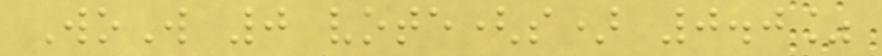WoW 0 vote(s) 0.0%
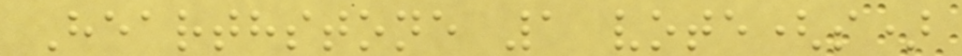Hearthstone 1 vote(s)
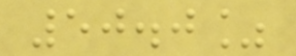50.0%
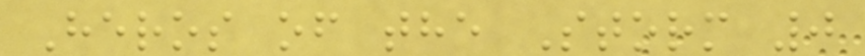Heros of the Storm 0
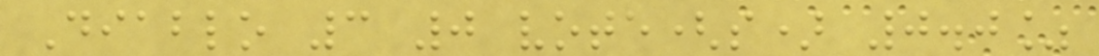Diablo 3 0 vote(s) 0.0%
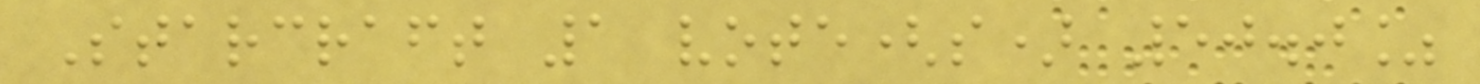Starcraft 1 vote(s) 50.0%
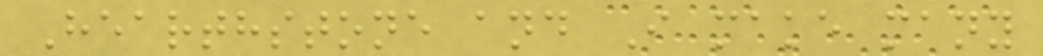Hearthstone and I make many
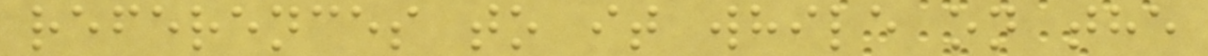references to it while on the
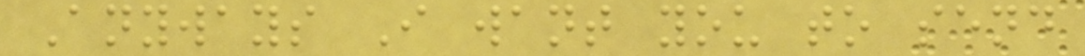Anyways I want you to send
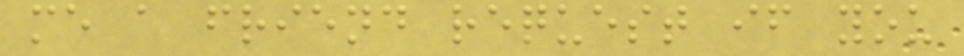me a friend request if you
